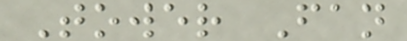Tower Fan
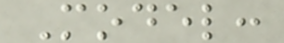Model:
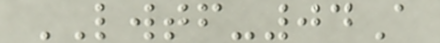LWTF-04A
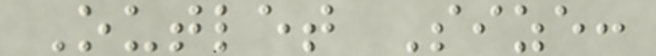Outlet Size:
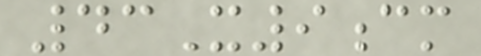43X9cm
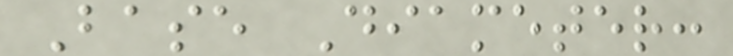Base Diameter:
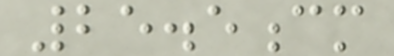25.5cm
